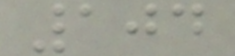104
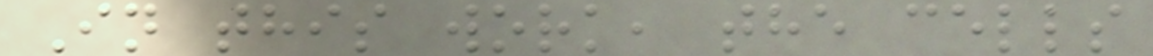In this work, the cells
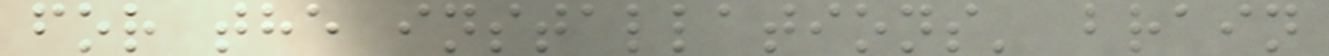for the installations' brain
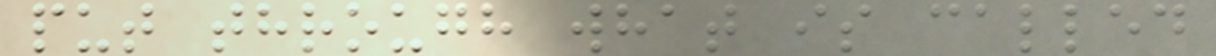put through what is called
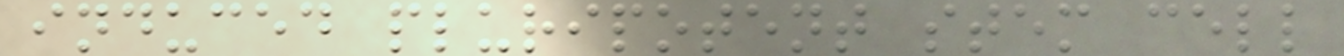induced pluripotent stem cell
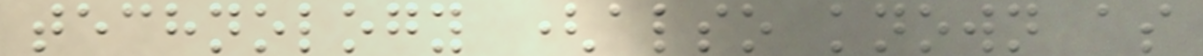technology (also known as
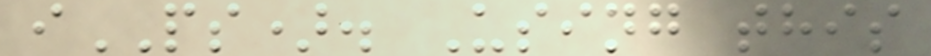iPS). Using this
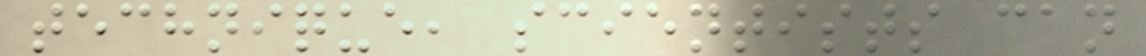technique, scientists can
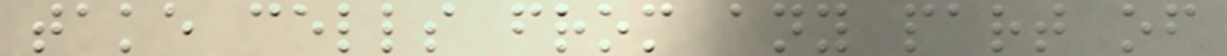take cells from any part of
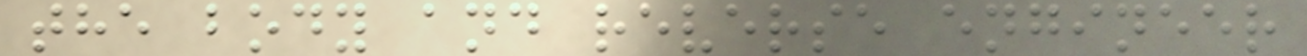the body and reverse engineer
